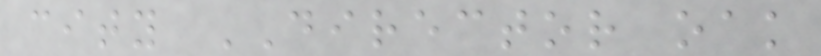city DIRECTOR oak
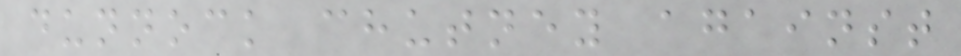dunnock chutney against
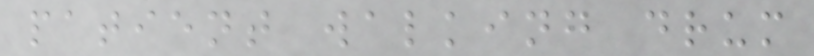patient walking drum
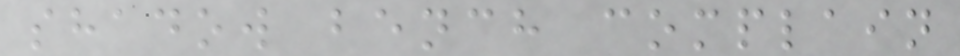shadow bench complain
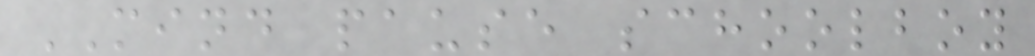MIND pause schoolboy
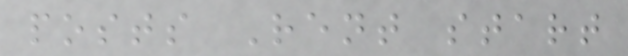posts Rent start
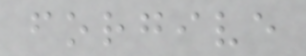forgive
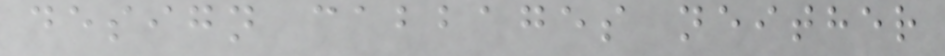design cabbages neither
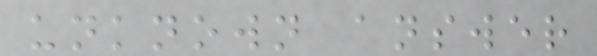unknown answer
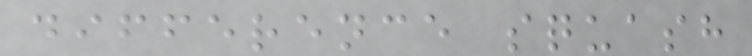difference squash
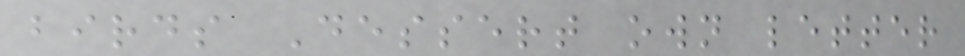birds Dessert own letter
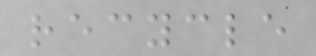recycle
